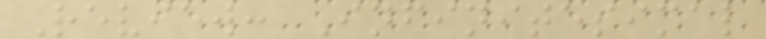Review: Infinitesimal
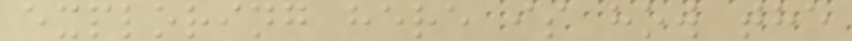exploring here is how the
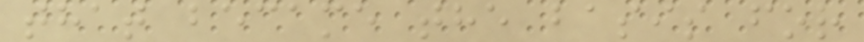that became the basis for
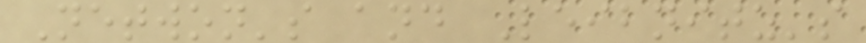Netwon's and Leibnitz's
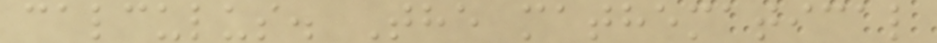calculus. The mathematical
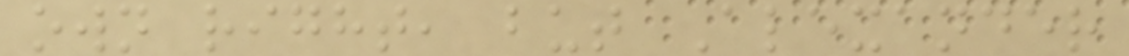own right, but Alexander
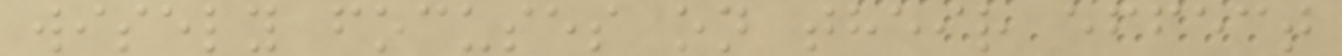wisely focuses on their effect
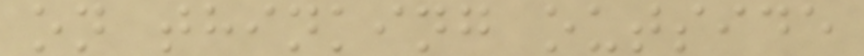on thinking outside
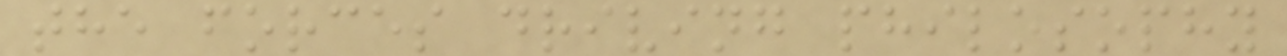the forces driving philosophy
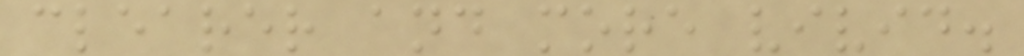clearer and more vivid.
